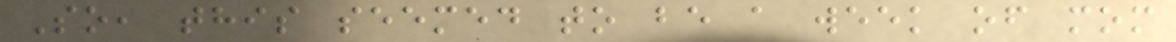So, this seemed to be a week of mom
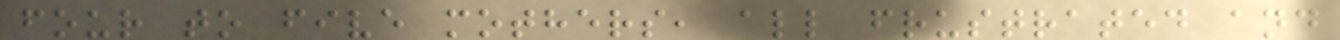four to five mothers, all frustrated and
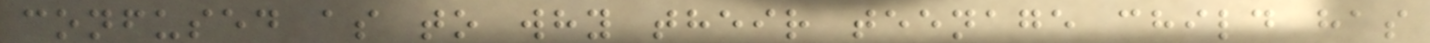confused as to why their teenage child has
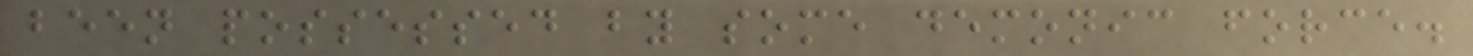been possessed by some demonic force.
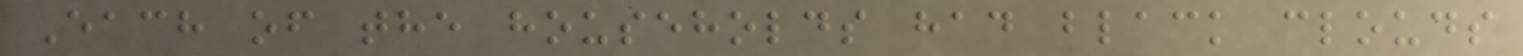Each of the households had black clouds
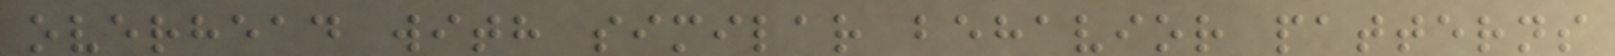overhead with similar behavior patterns
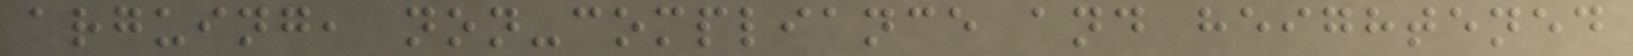arguing, non-compliance and heightened
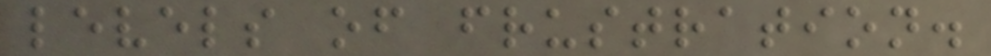levels of frustration.
